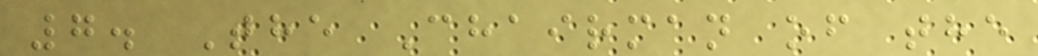7. The Chairman of the
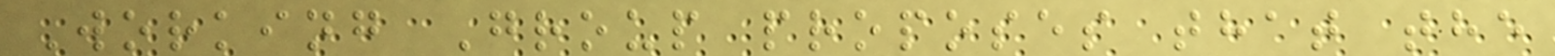Working Group proposes that the
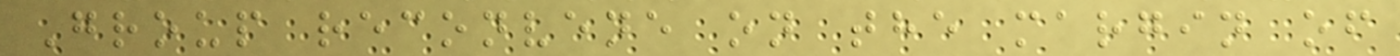Group reconvene on the margin of
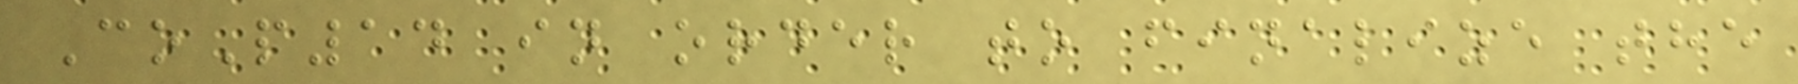CoP14 in order to finalize the
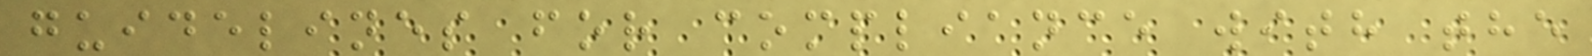guidelines for compliance with the
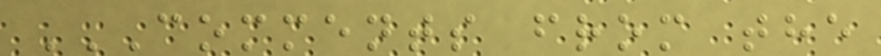COMMENTS FROM THE
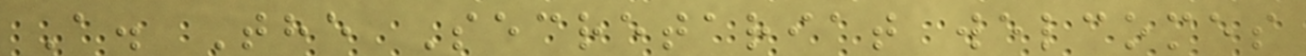A. The Secretariat welcomes
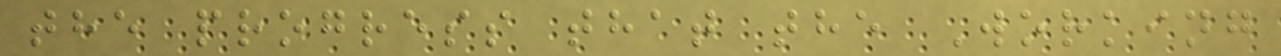the progress that the Working
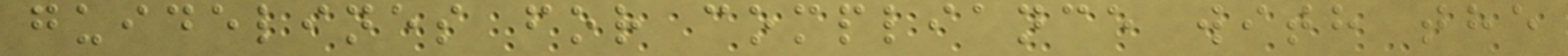guidelines for compliance with the
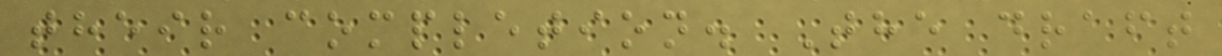their completion. The draft
